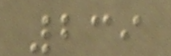239
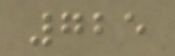725
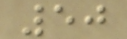50
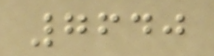7640
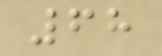68
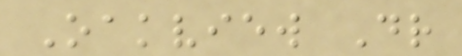Oakview Dr
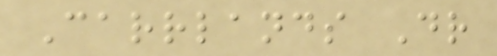Carrlands Dr
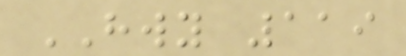HWY 119
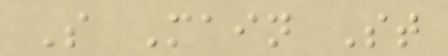S Main St
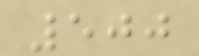500
